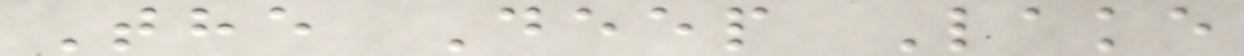The Deep Lake
